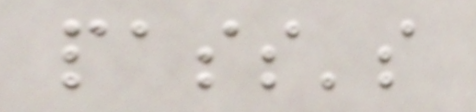pass's
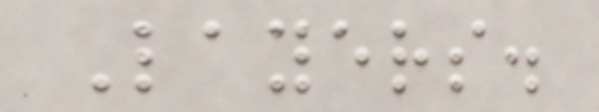Layers.
